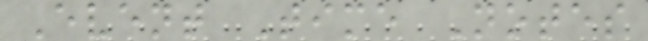Event Time Notes
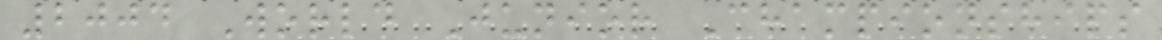2004 World Junior Championships
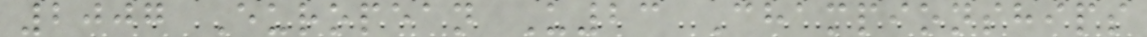2007 European U23 Championships
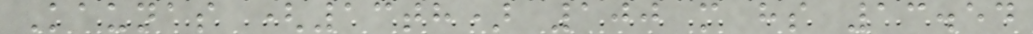Kaunas (13th) 100 m hs 13.54
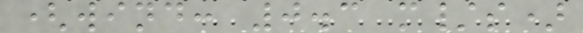(wind: 0.3 m/s)
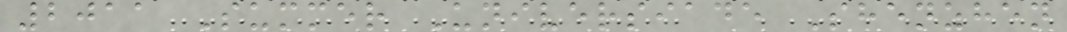2011 Summer Universiade Shenzhen
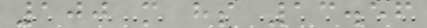100 m hs 13.56
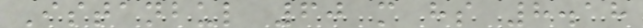Istanbul 60 m hs 8.18
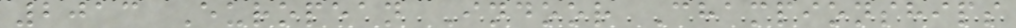2013 European Indoor Championships
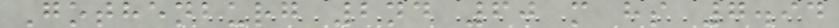Gothenburg 2nd 60 m hs 7.94
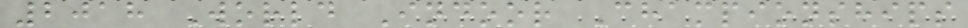2018 World Indoor Championships
